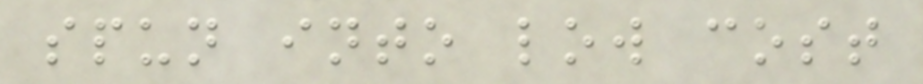spun into low cost
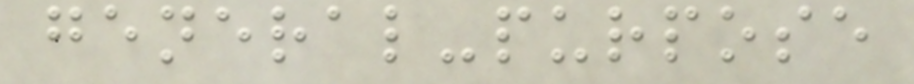general-purpose
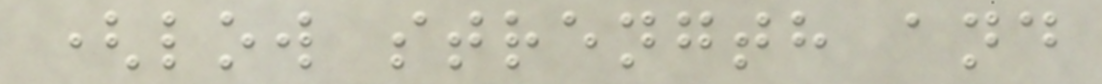(low strength and
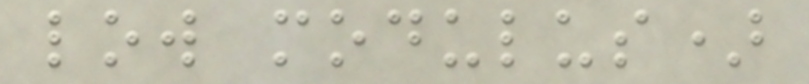low modulus)
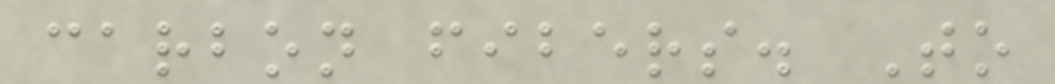carbon fibers. To
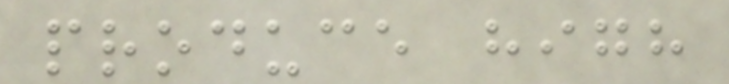produce high
